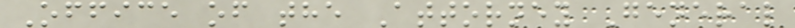Office of the Attorney General
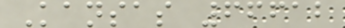Kansas 66612
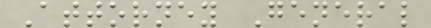Attorney General
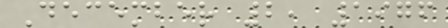December 2, 1976
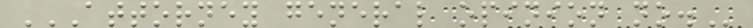ATTORNEY GENERAL OPINION NO.
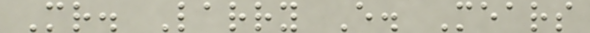Mr. Larry E. Mears
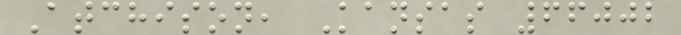Atchison, Kansas 66002
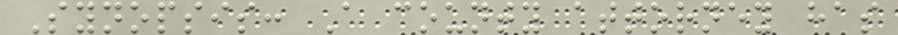Synopsis: A county attorney has
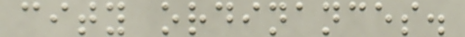city ordinances.
